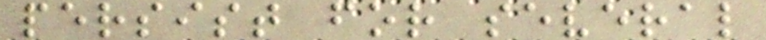persist for several
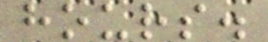hours.
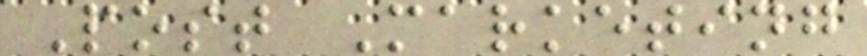Post Marketing
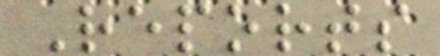Reports
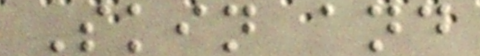Skin and
